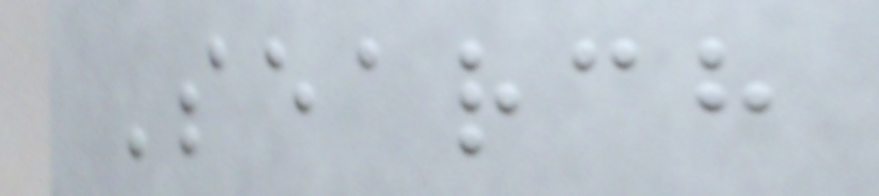Search
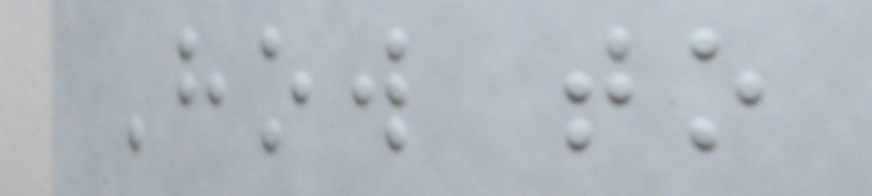How to
